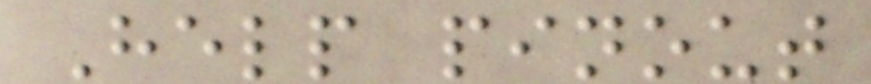Help pinout
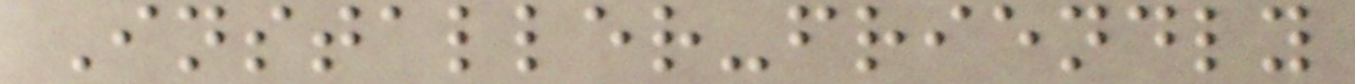Installer-friendly
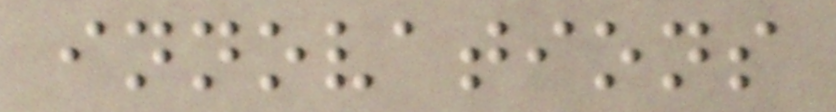innovations
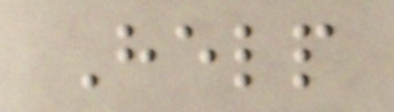Help
